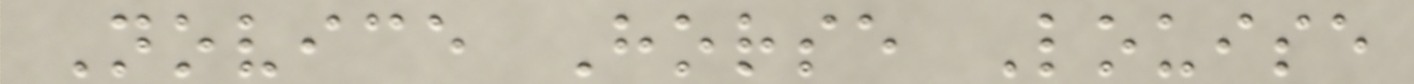Novice Horse Louise
